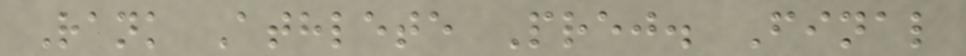Rank Athlete Prej. Final
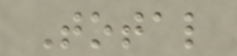Total
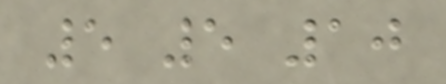5 5 10
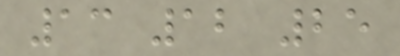13 12 25
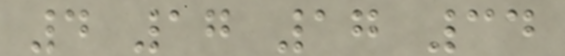4 17 17 34
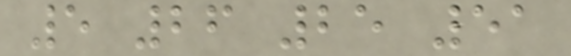5 26 25 51
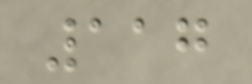117
